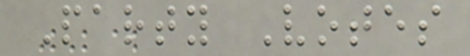Party Votes
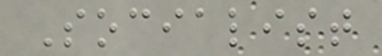Socialist
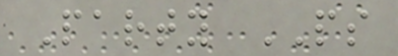Party PS
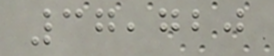37,720
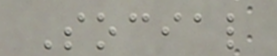Social
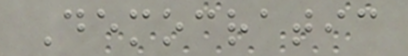Democratic
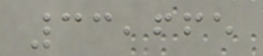33,665
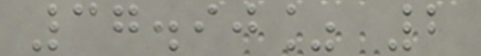37.90% 2
